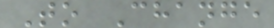To Change
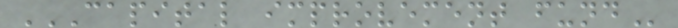CAPITAL IMPROVEMENT FUND
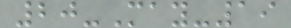20-May-19
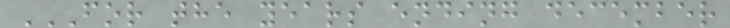FOR THE YEARS ENDING DECEMBER
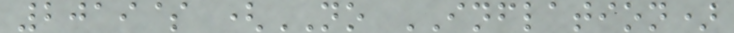2019$ (NO INFLATION)
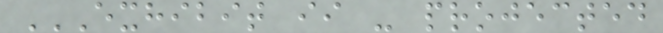EXHIBIT II - PROJECTED
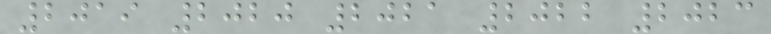2019 2020 2021 2022 2023
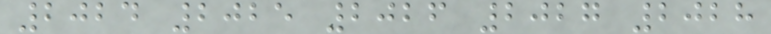2024 2025 2026 2027 2028
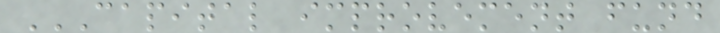CAPITAL IMPROVEMENT FUND
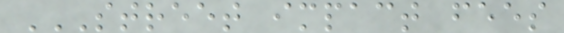STREET IMPACT FEES
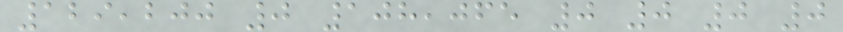129,200 0 108,065 0 0 0 0
